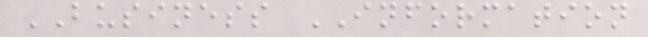BUSINESS INFORMATION
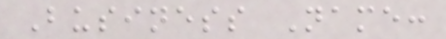Business Name:
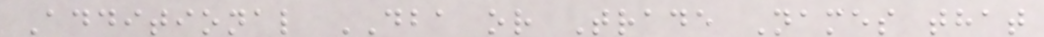Additional DBA or Trade Names that
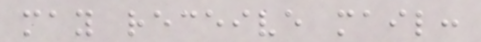may receive mail:
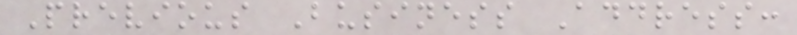Previous Business Address:
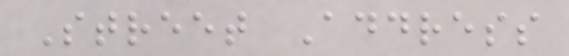Street Address
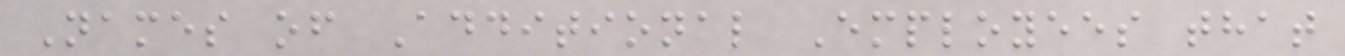Names of Additional Employees that
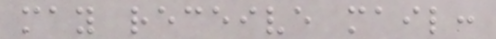may receive mail:
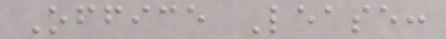Office Lease:
